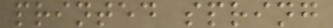printed spring
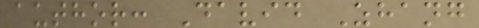author: David Zhang
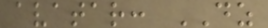avatar: DZ
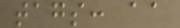tags: aa
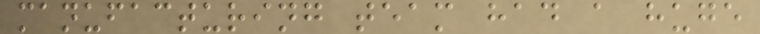manufacturing team had a huge
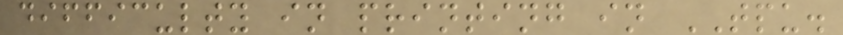difficulty in printing in TPU.
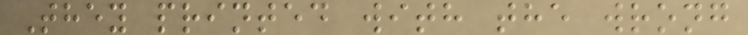They printed with the wrong
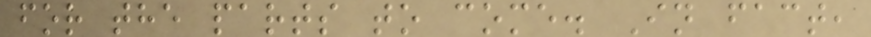for the parts to come. In fact,
